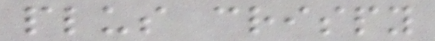plus crispy
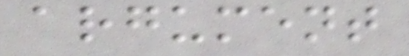argument
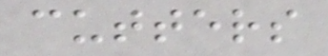cutters
